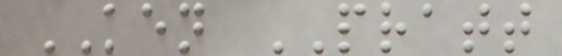KEN PRATT
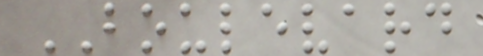BOULEVARD
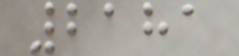2181
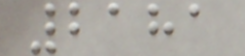2181
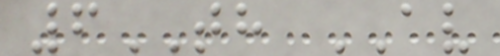6TH AV
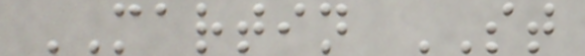MARTIN ST
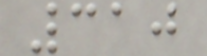310
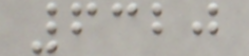6320
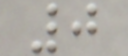0
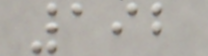192
